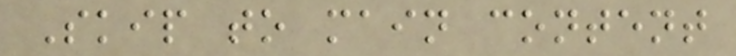Skip to main content
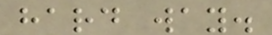hard way.
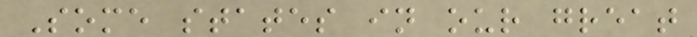Some states in our great
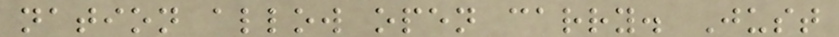nation allow open carry. Just
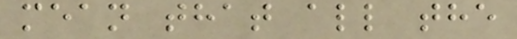mean that all the
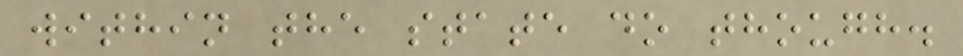within the state do though.
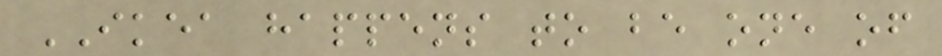IKEA happens to be one of
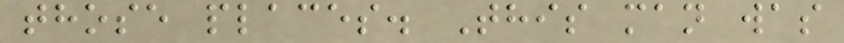those places. This man was
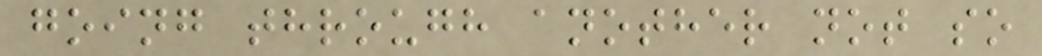going through another not so
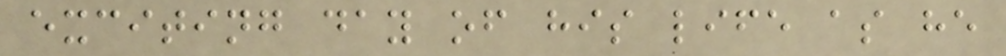exciting day of his life as he
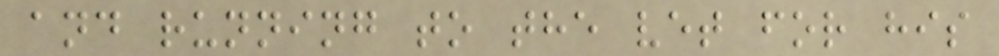and running to the vet for his
